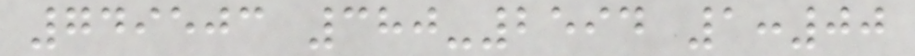749503 380-2594 1:00
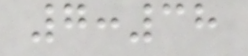7:38
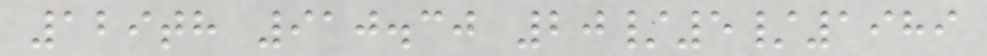129th 910.30 20/5/1989
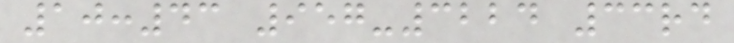10:43 957-3224 33rd
